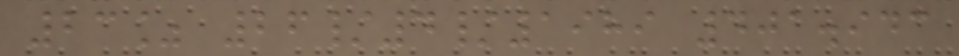23% 26/4/1989 401.943
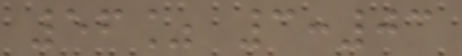56% 3:03
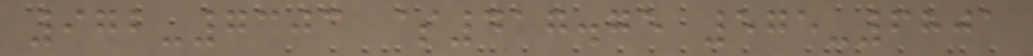972-7303 $417.75 575-6801
